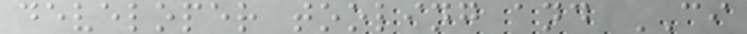developer tooling and CI
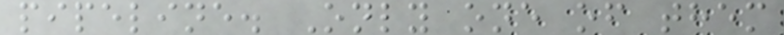pipeline. Only one of them
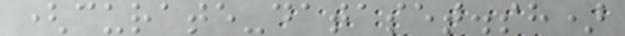(curate-dataset.sh)
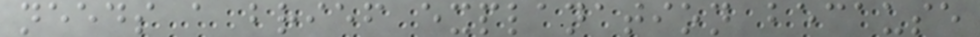needs a brief explanation because
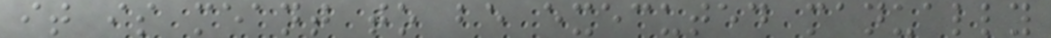it is meant to be executed manually
